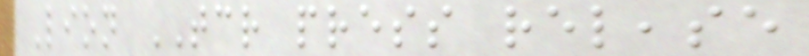Lion TCR press release
